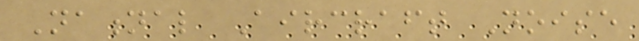National Aircraft Noise
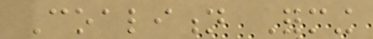Coalition Forming
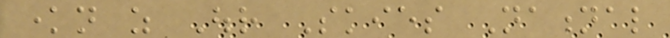known as Our Skies National
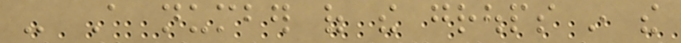- A number of the groups in the
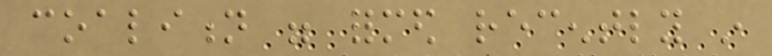coalition were formed recently in
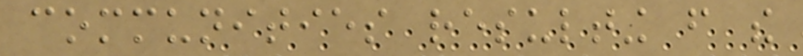communities resulting from the
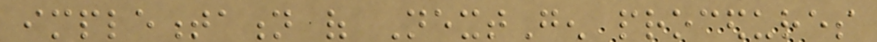implementation of NextGen procedures
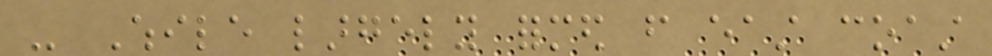- While largely formed from east coast
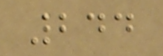244
